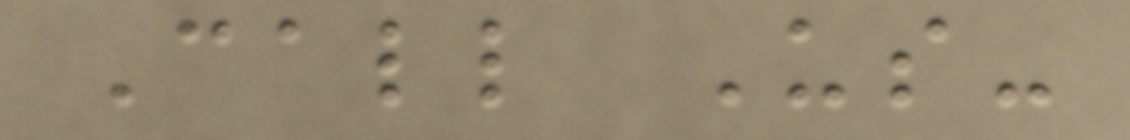Call Us-
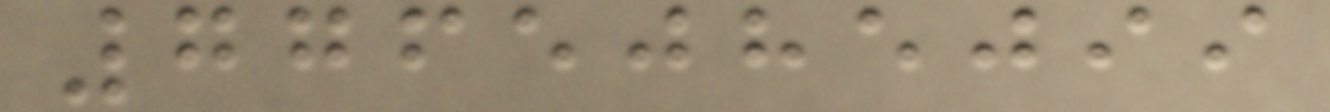7765085099
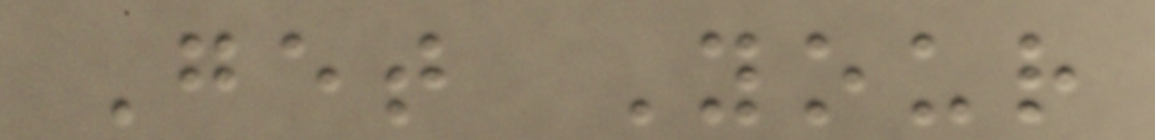Get Your
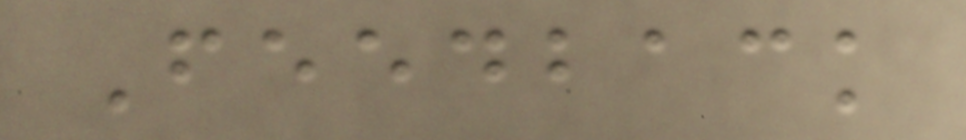Feedback
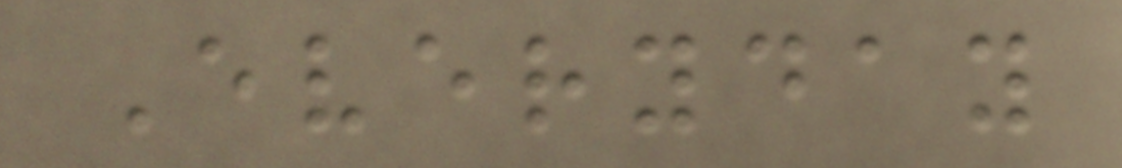Everyday
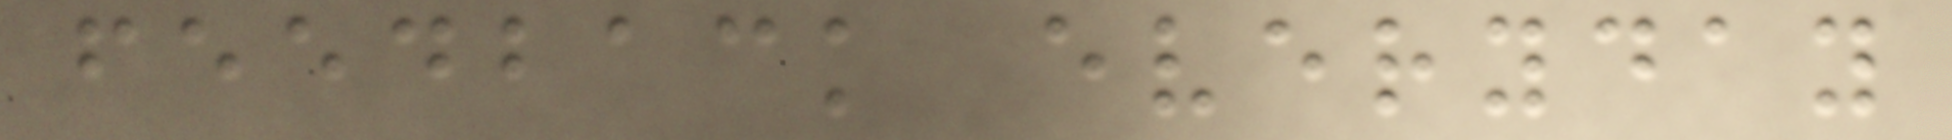feedback everyday
